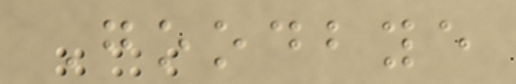Goodbye
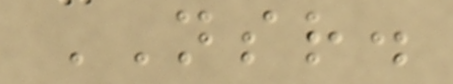NSR.
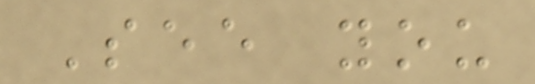See you
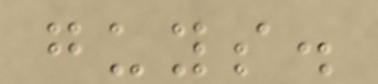guys.
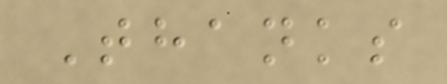Thanks
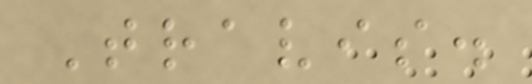Travis.
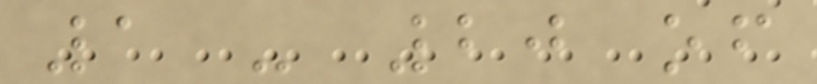1 - 20 of
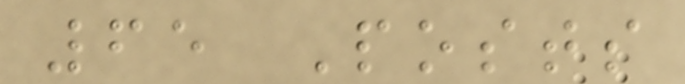65 Posts
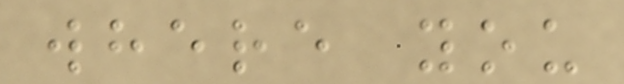where you
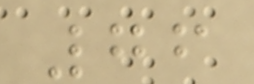76
